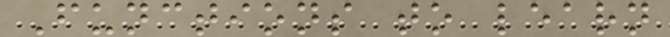Functions to learn
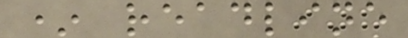* readline
